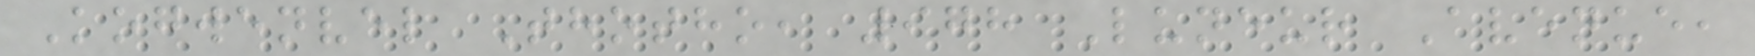Kogwenvel Thotho, 978 Luneur Avenue,
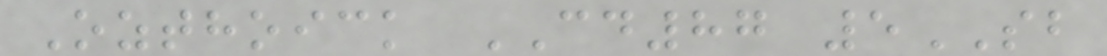Ozthoick CD87 5SB
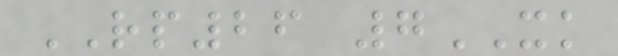RP26 7XK
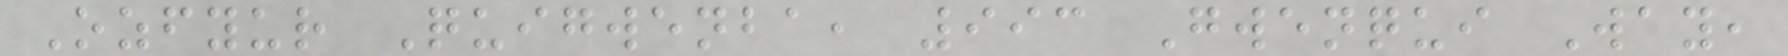Ozfyur Quigwenba, 993 Gwenqui Way,
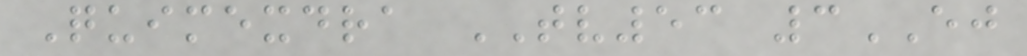Quimexdra TV53 3EJ
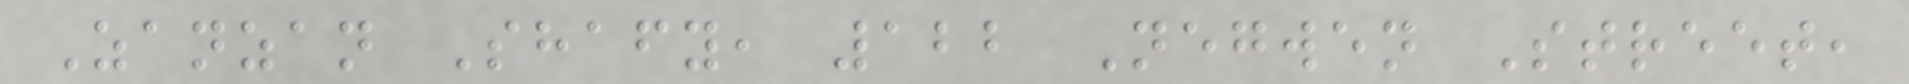Zanzan Shafy, 122 Negwen Street,
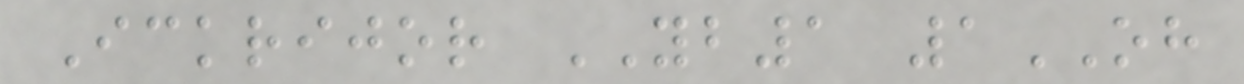Ickrijor YB1 1OH
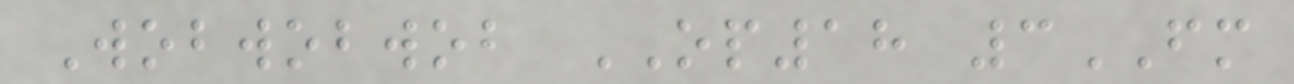Wobwobwob OP18 3FM
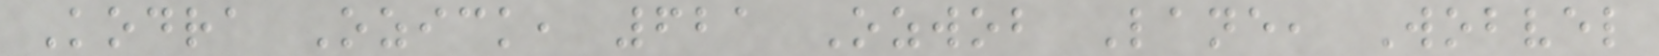Kodra Ozick, 621 Ozwob Lane, Wobvel
